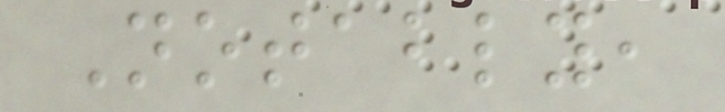Notably,
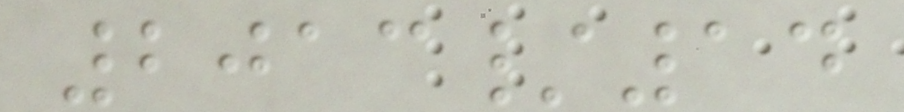2013/14
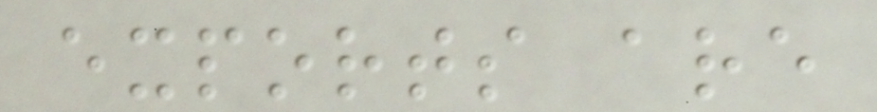exports are
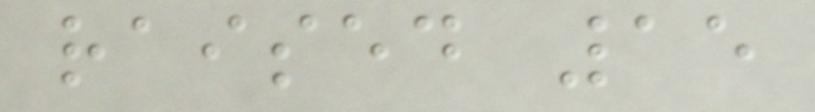raised 15
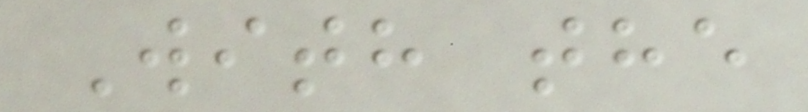With the
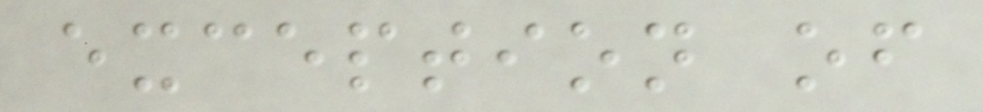exception of
